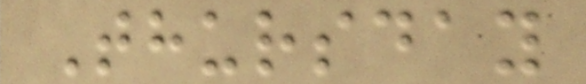Thursday
